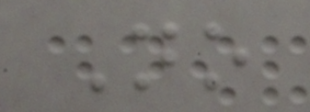No
